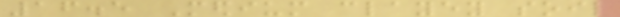16.5 Medium clayey soil
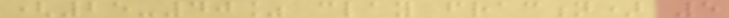(25-40% clay fraction) 5
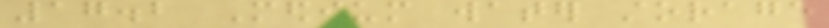17.2 Medium water storage
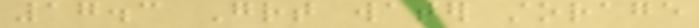17.3 Great water storage
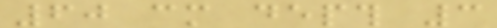60 cm depth 3
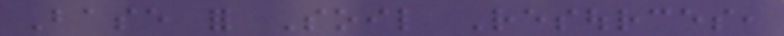Base for Soil Resources,
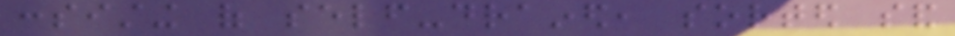consisting of self-drained, sorted sand
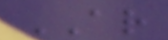AR
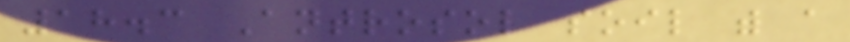18.3 Antrosol soil with a
